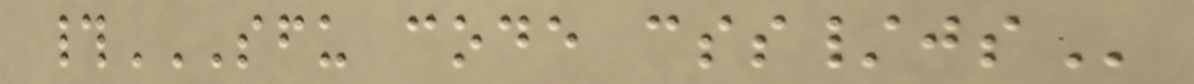#SFU CODE CSS/JS
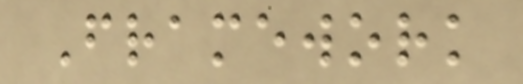Framework
